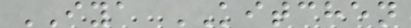IYA KITCHEN
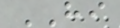HI
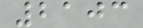2103
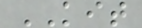KIT
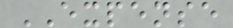EXPENSE
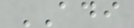ADI
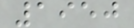1950
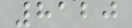8120
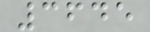3645
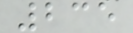235
